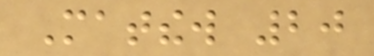Matthew 20
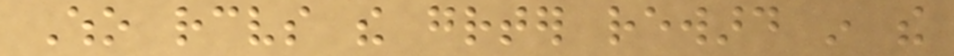Who receives the greater reward in the
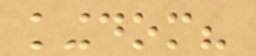kingdom?
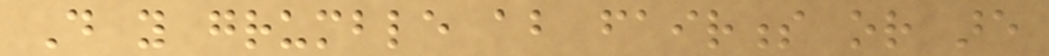Do you grumble about fairness or are
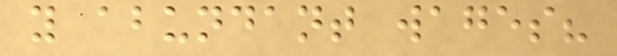you abundant wages?
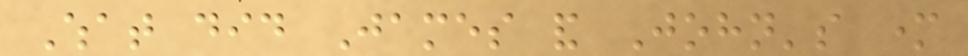What did James and John's mother
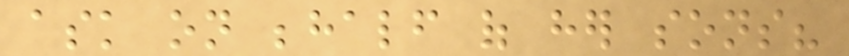ask on behalf of her sons?
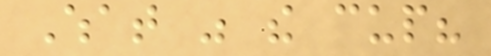What was the cup?
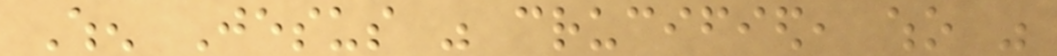When Jesus was crucified, who was
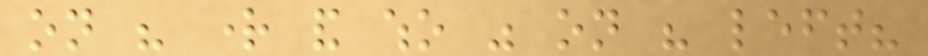on his right and who was on his left?
